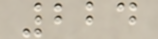224
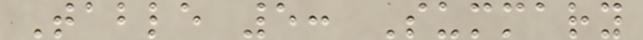Table 5: Summary
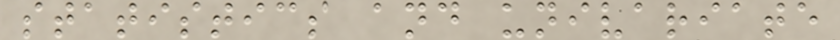statistics and univariate
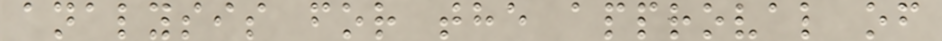analysis for the approval of
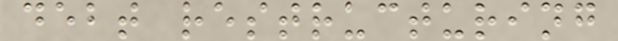debt restructuring
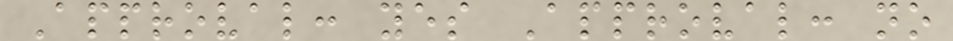Approval: yes Approval: no
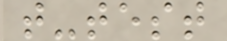t-test
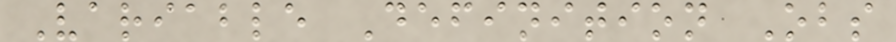Variable Definition Obs
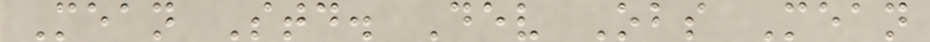Mean Std. Dev Obs Mean
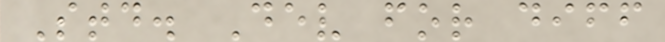Std. Dev for diff
